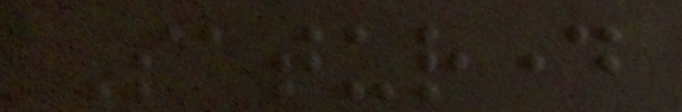Saturday
